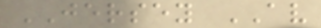JERSEY AV
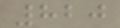820
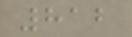812
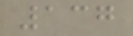137
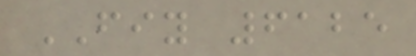FIY 6125
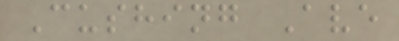Cushing Ave
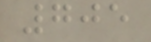705
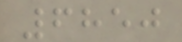6850
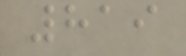819
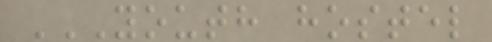YOUTH HOSTEL
